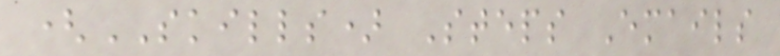(SKILLS) Steps Emails
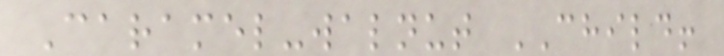Caramel-walnut CHILD!
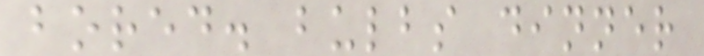bored. bulbs dinner
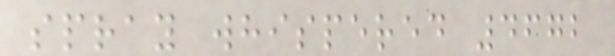spray whispered 4672
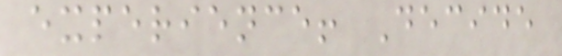experience! Decide
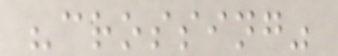"crossing"
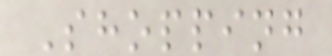Shopping
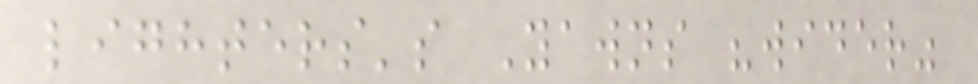lighters's Yawns "wider"
